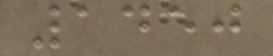1450
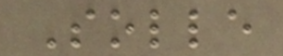Solle
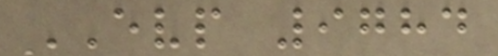EVP 9784
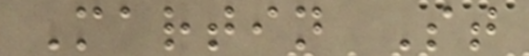Martin St
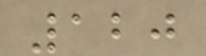120
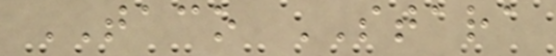TACO STARA
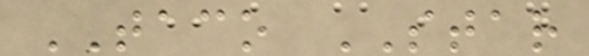TACO STAR
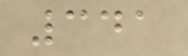341
